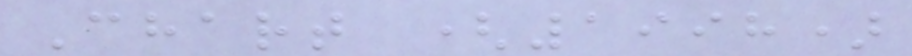Chart (1998)
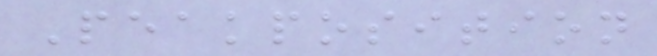Peakposition
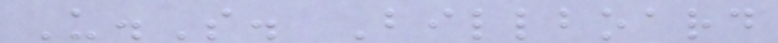U.S. Billboard
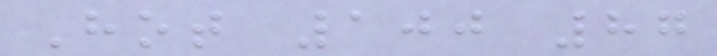Hot 100 87
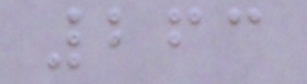263
